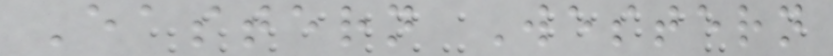Eastern Western
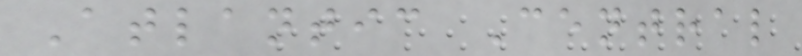Atlantic Central
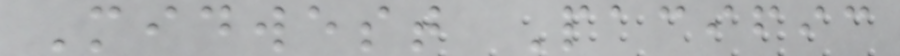Midwest Pacific
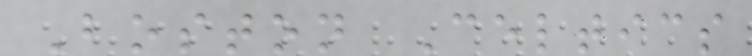Boston Celtics
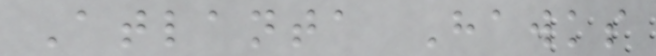Atlanta Hawks
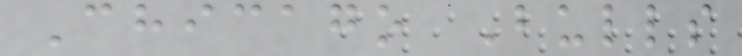Chicago Bulls
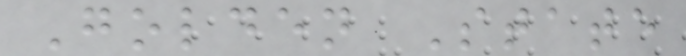Golden State
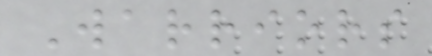Warriors
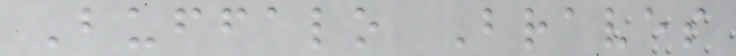Buffalo Braves
